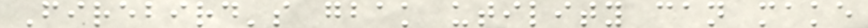Firebird's gbak utility can make
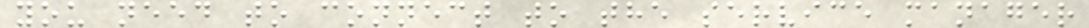you need to connect to the service manager
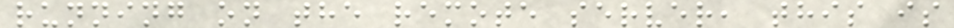running on the remote server, this is
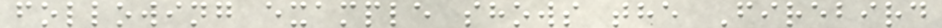following example shows the Firebird
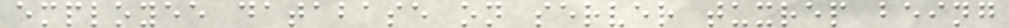employee database on server tuxrep being
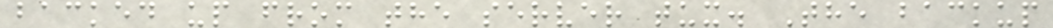backed up from the server tux. The backup
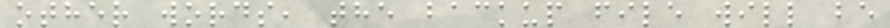other words, the backup file will be
